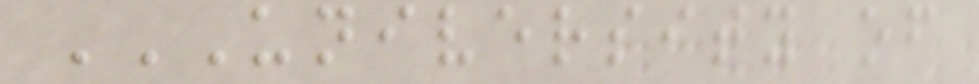UNIVERSITY OF
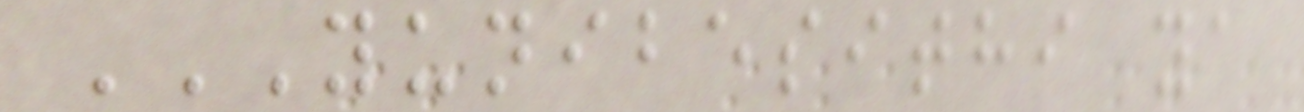YUNIBESITHI YA
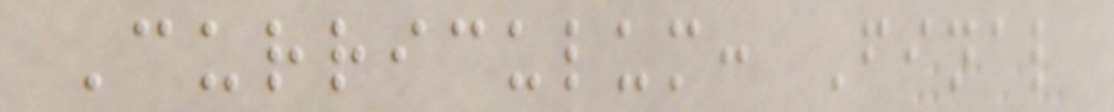Curriculum: Final
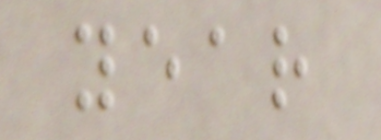year
